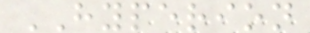HYPERION
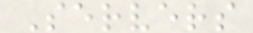Servers
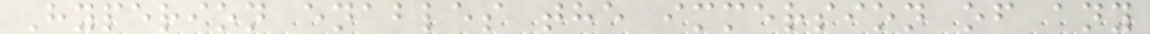Hyperion enables the immersion of any
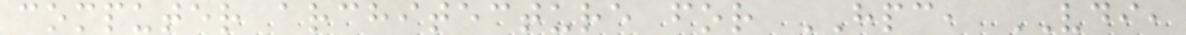computer architecture for HPC, VDI,
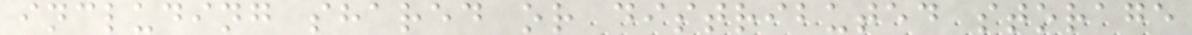including shared or distributed storage
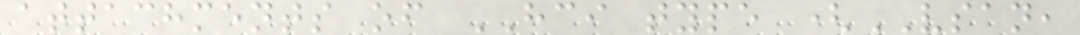attachments of HCI type (VSAN,
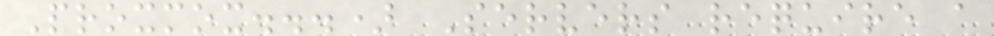Proxmox...) Servers require a
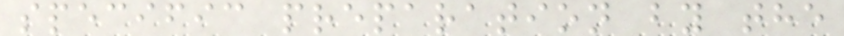specific preparation by the
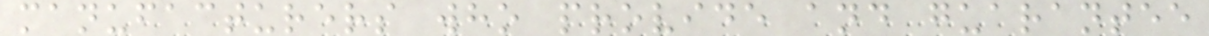manufacturers who provide and guarantee
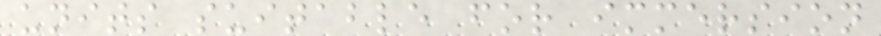units suitable for immersion
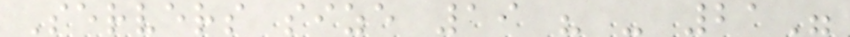Servers size 19 " - 21"
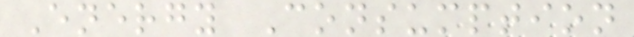Energy Consumption
